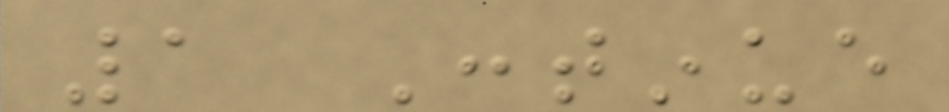1 Continue
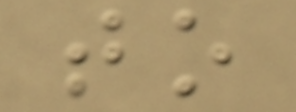to
